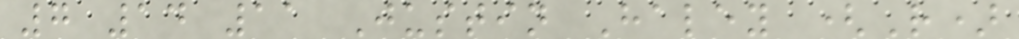7 14 11 Justin Haley (R)
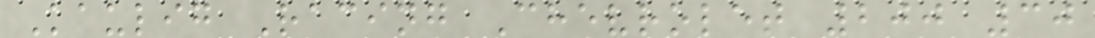Kaulig Racing Chevrolet 200 30
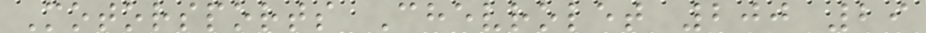Motorsports Chevrolet 200 29
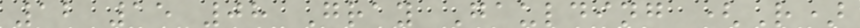12 15 08 Gray Gaulding (R)
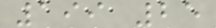199 25
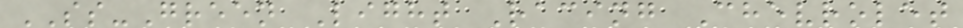SS-Green Light Racing Chevrolet
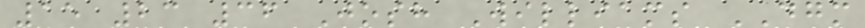15 23 36 Josh Williams DGM
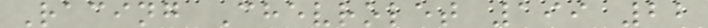Racing Chevrolet 199 22
